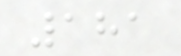181
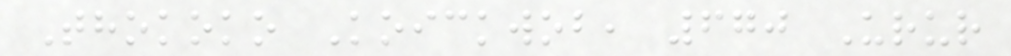Thokoko Koickwob, 670 Urur
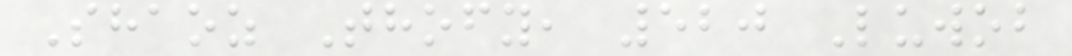Shaoz Thofy, 520 Luwob
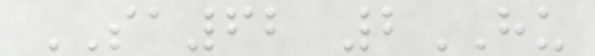SA62 2HU
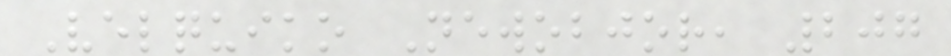Velquiko Newobjor, 207
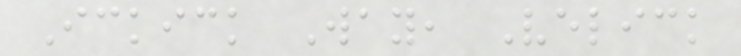Ickick Way, Velick
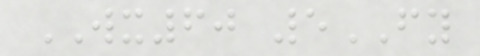WX60 5FY
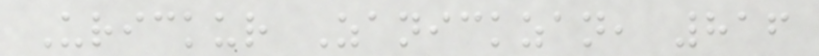Urickur Zanickzan, 816
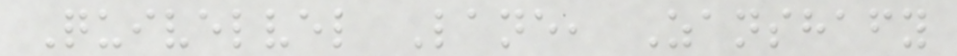Quivelvel Lane, Zanshafy
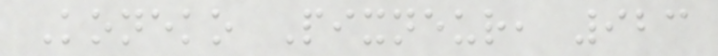Koneko Pixneur, 923
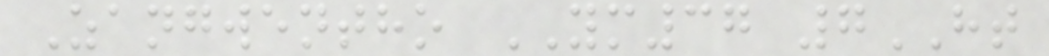Zangwentho YM37 7HT
